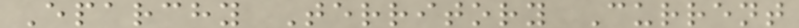Eparchy Territory Current
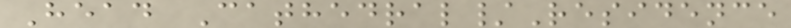Head Cathedral/Residence
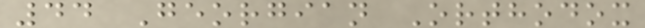44 Georgian Orthodox
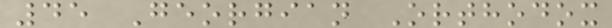45 Georgian Orthodox
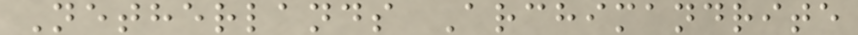Netherlands Archimandrite
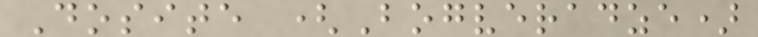Dosite (Bogveradze)
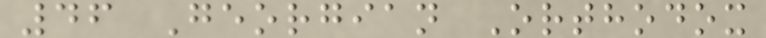46 Georgian Orthodox
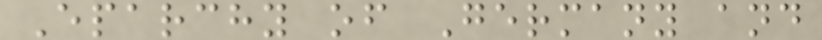Eparchy of Germany and
